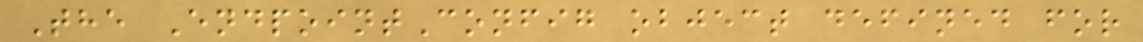The EndpointConfig object defined for
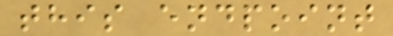this endpoint
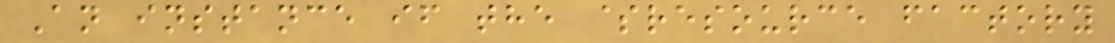An instance if the $resource factory
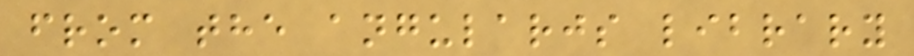from the angularjs library
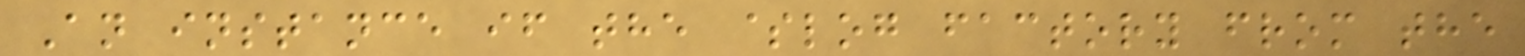An instance if the $log factory from the
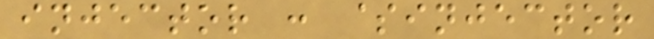injector : $injector
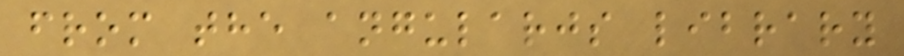from the angularjs library
